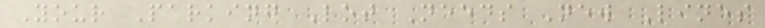Your Parking Lot Needs New Lines
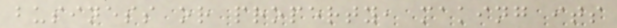business or property, making its
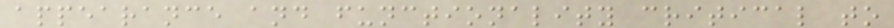appearance and functionality critical to
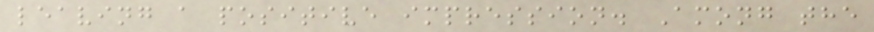leaving a positive impression. Among the
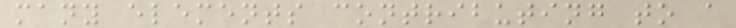many elements contributing to a
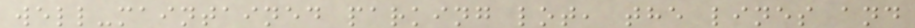well-maintained parking lot, the lines and
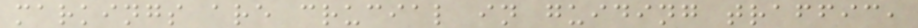markings are crucial in guiding traffic,
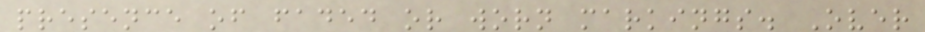presence of faded or worn markings. Over
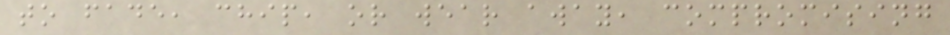to fade, chip, or wear away, compromising
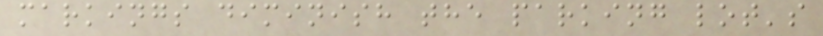markings diminish the parking lot's
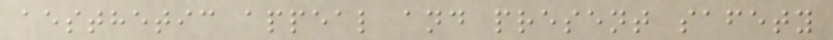aesthetic appeal and present safety
